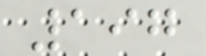197
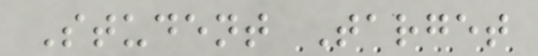Student Target
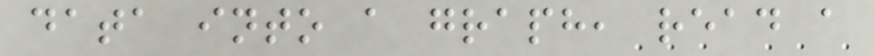data into a graph, read a
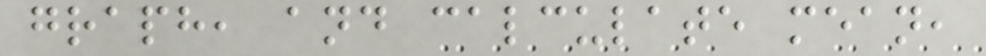graph, and calculate mean,
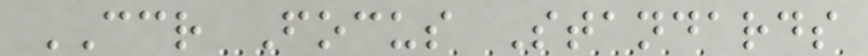CCR Focus Standards
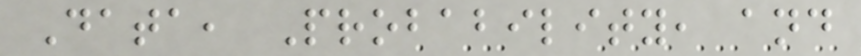Data, Probability, and
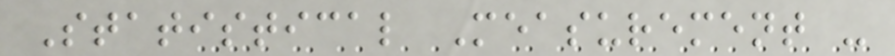Statistical Measurement -
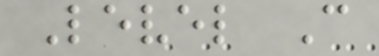Level C
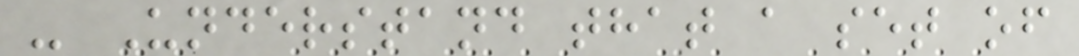- Understand that a set of
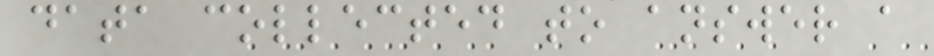data collected to answer a
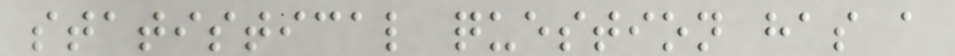statistical question has a
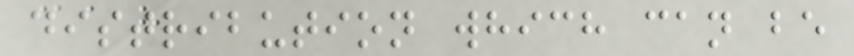distribution which can be
